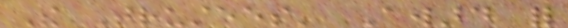The Trustees' Award for
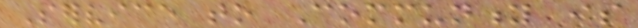Service to Community is
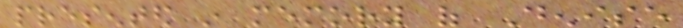presented in memory of Denise
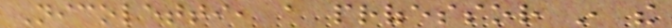Nicoletti, a professor in the
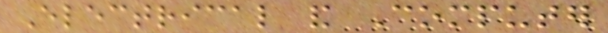Electrical and Computer
